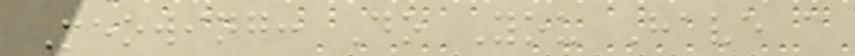Meowing: Do You Have a
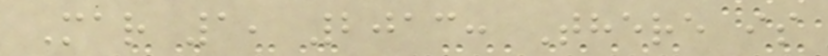Mar 1, 2013: There is
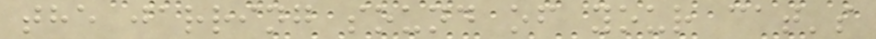the jarring sound of your cat's
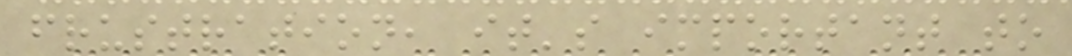frustration, it's important to
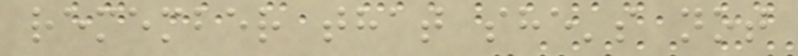remember that she's not
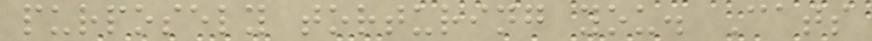purposely torturing you. Cats
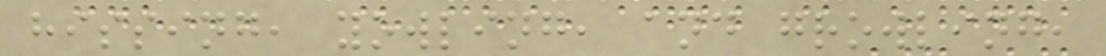hissing, yowling, and growling,
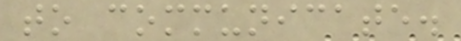to communicate.
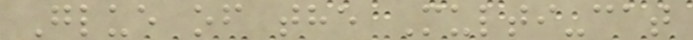Glue of the Multi-cat
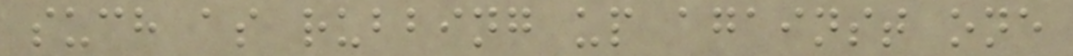such as rubbing up against one
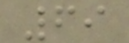69
